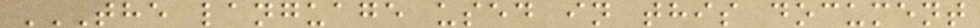THE LANGUAGE USED IN THIS DOCUMENT
